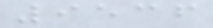9536
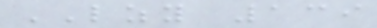LZY 139
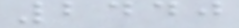2440
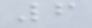6
